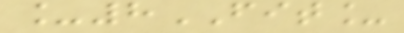_8FIT_
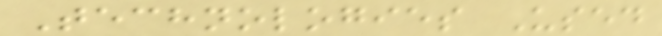Technologies Used
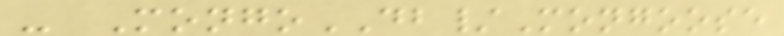- MongoDB/Mongoose
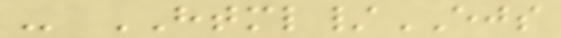- HTML/EJS
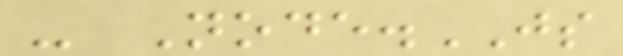- Node.JS
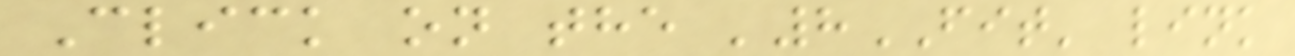Click on the '8FIT' link
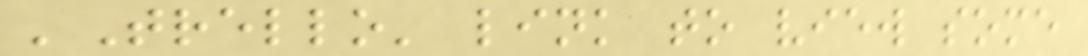'Trello' link to view some
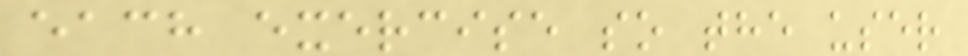each exercise so the user
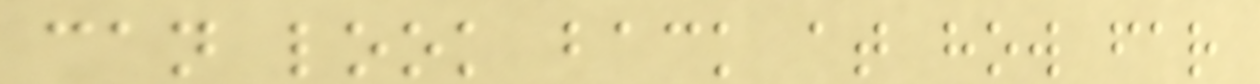can look back at how far
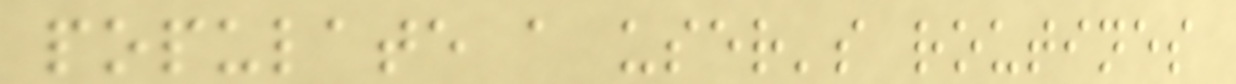populate a user's routines
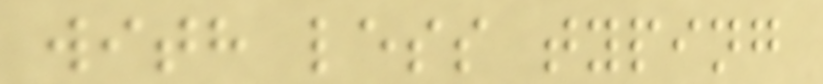with less typing
